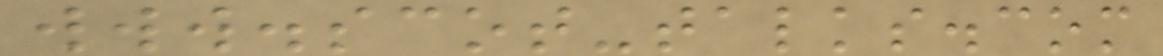www.scot-talks.com
